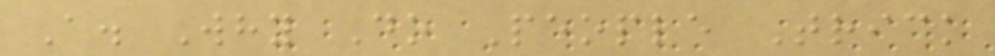A. Why Do People Trick
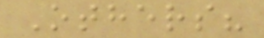Others?
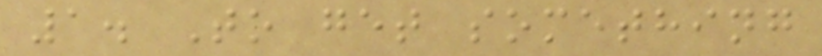1. To get something
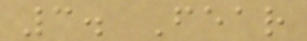3. Fear
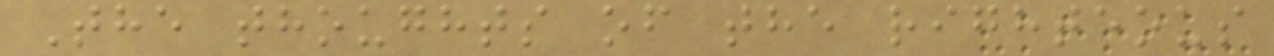The thoughts of the righteous
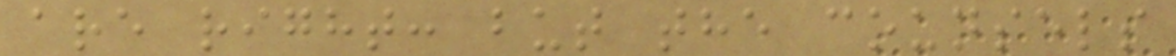are right: but the counsels
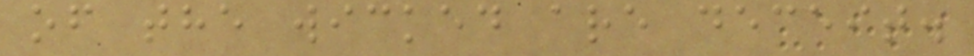of the wicked are deceit.
